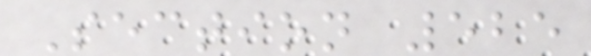Section 525
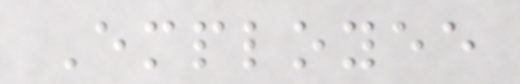Employee
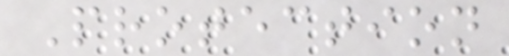Protection
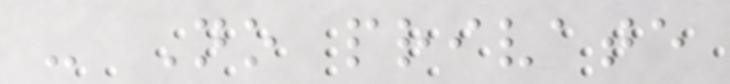- No private
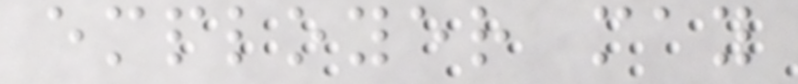employer may
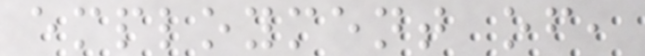employment of,
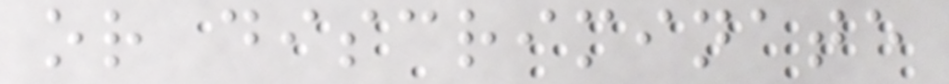or discriminate
